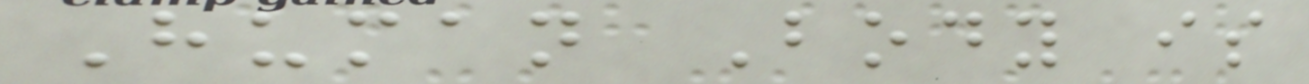Human Body is
